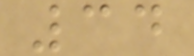34
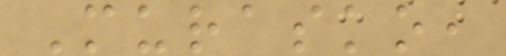Murasko,
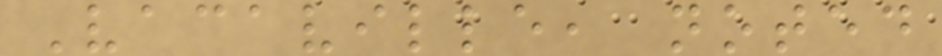Vacaville, noted
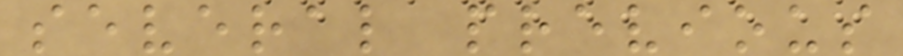several previous
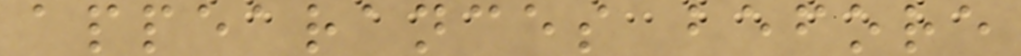appearances before
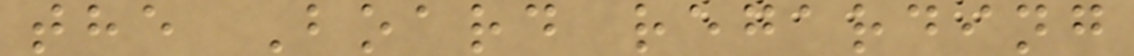the Board regarding
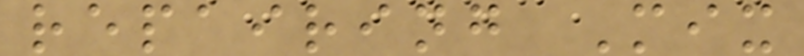repairing Mix
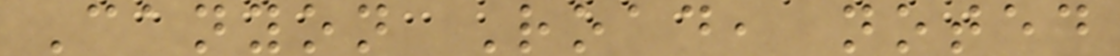Canyon Road, noted
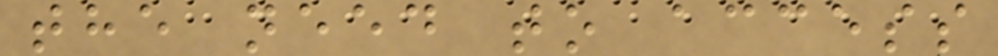the need to access
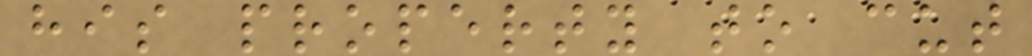his property to cut
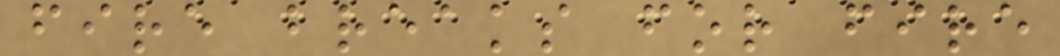fire breaks for fire
